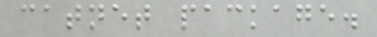catnet package.
